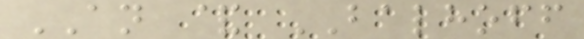AN & BALHOFF
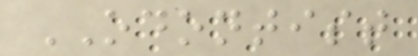ODONTIST
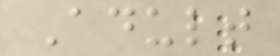Adult
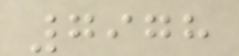7978
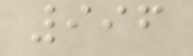996
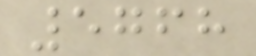5768
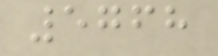5768
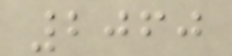2060
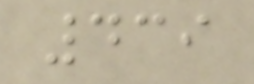439
